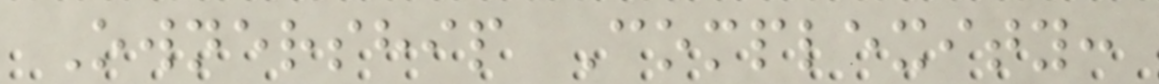Ownership Complexity:
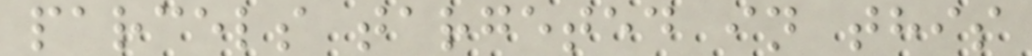parcels targeted in this
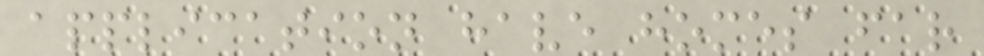application have homes far
